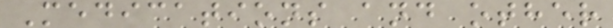Medications and other
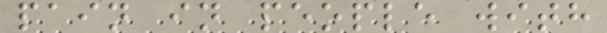pain in people with
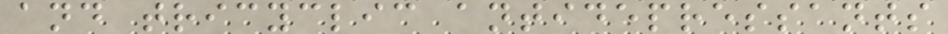and tricyclic antidepressants
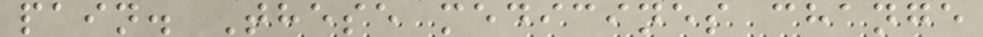pain. These medicines change
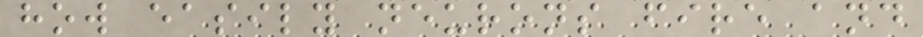how easily neurons fire and
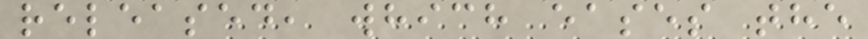released, which eases the
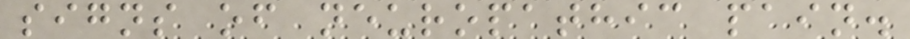signs of neuropathic pain.
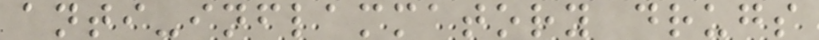anti-inflammatory drugs
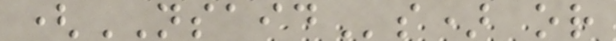(NSAIDs) or
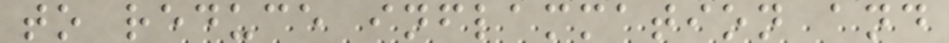to reduce inflammation and
